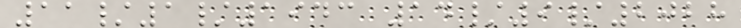11/1/1943 14/9/2028
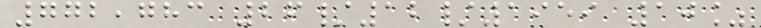772,783 26/12/1959 10%
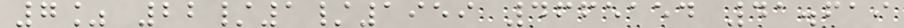7% 22/1/1959 4665154 41.619
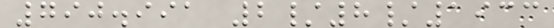790.991 2/8/1933
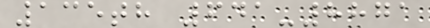135th 641-8871
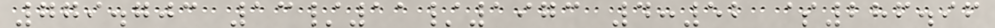779.703 13/11/1973 4:52 $286.96
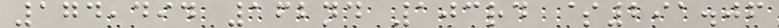174,494 162nd 103rd $291.06
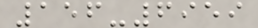156-6959
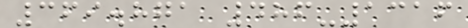369.871 486-1316
